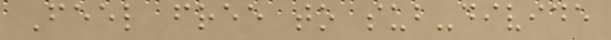Feel free to sub-divide
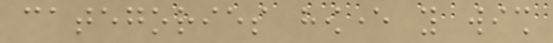categories however you wish
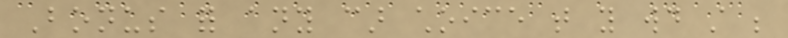Bonus for any car choice that you would still be
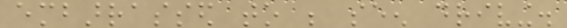embarrassed to be seen driving.
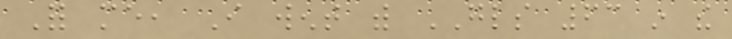For me, I went with GLS 63 in the
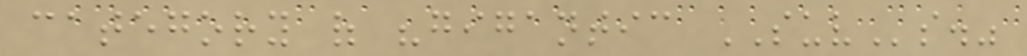category of "gigantic SUVs."
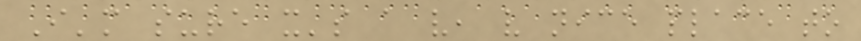I'm sure it's a very, very nice place to
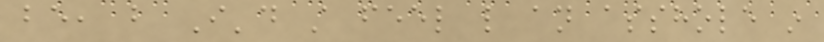be, but I'd still feel like an asshole in
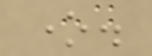one.
